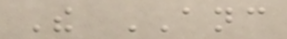The ANC
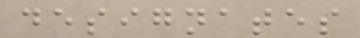designates
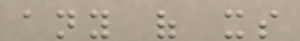any of its
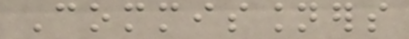Commissioners
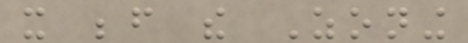it before the Zoning
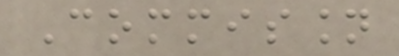Commission
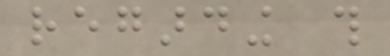regarding this
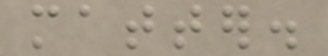matter.
